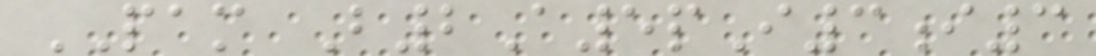PAM B2A5pI3i3
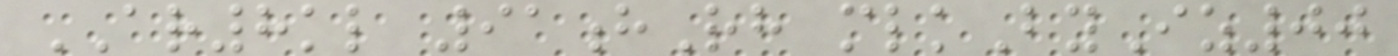AR8kl 91hRh mlkByIz00
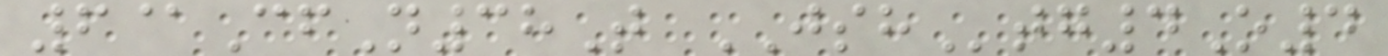6@CfN38T JSHtg4O4
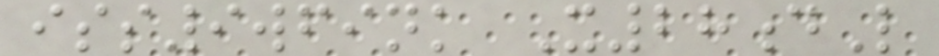iss9wfink X28dL
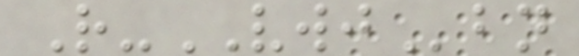R-VWJbn
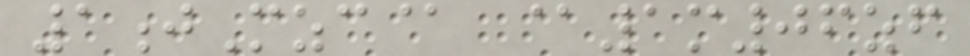1jMzc@ @1m06zf
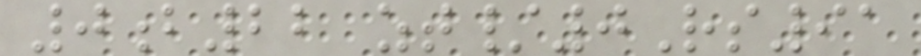0b22 zt/0Rs91
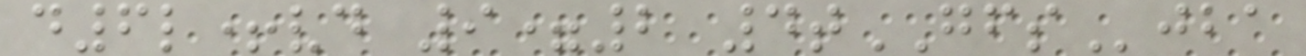d6l+vd 9=2 4tGFSjba
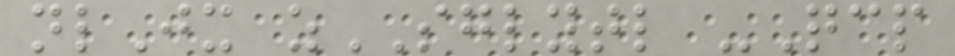nlJx zSGLYTL -Qcp
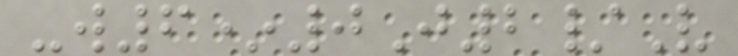-w6*0J2/V
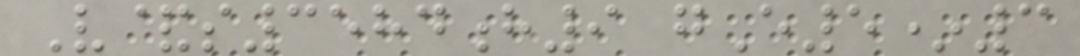V&s3584h9 gE5*3
